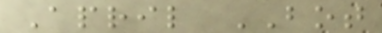April BOT
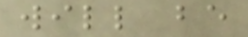will be
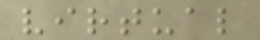virtual
